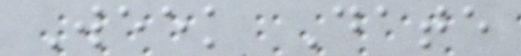Week Date
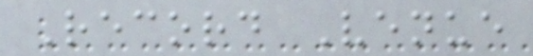Record Venue
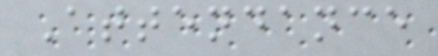Attendance
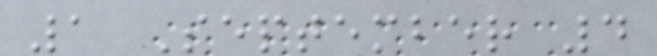1 September 4
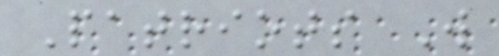Patriots W
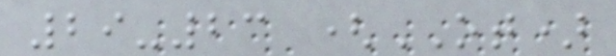29-23 (OT)
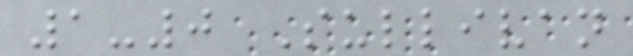1-0 Sullivan
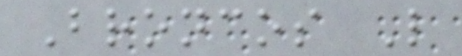Broncos L
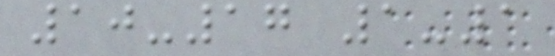10-17 1-1
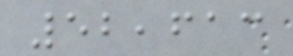52,613
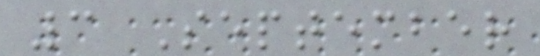3 September
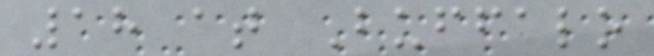18 at Buffalo
